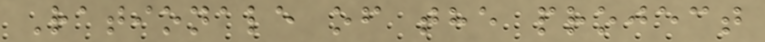Rationale of the project
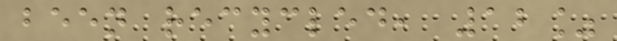been recycled, 12%
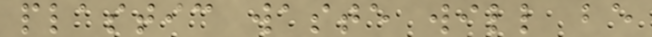plastic waste will be
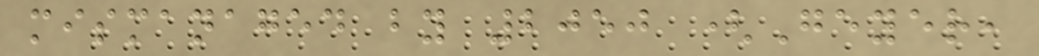mismanaged by 2050 (Geyer,
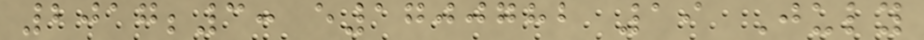2017;3: e1700782 19 July
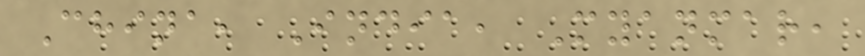China, India, Myanmar,
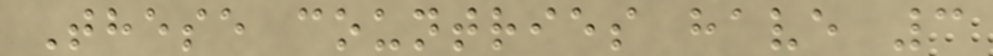These countries have 3
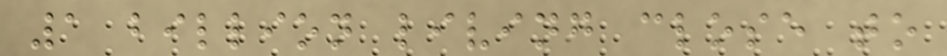1 billion living close to
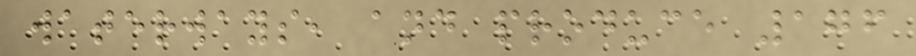waterways, and produce 176
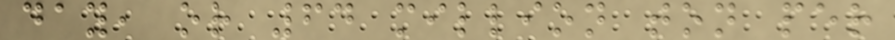day, or 64 million ton per
